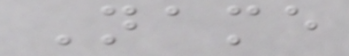Name
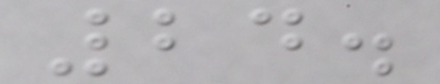24.
